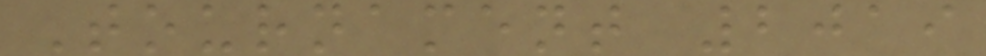Tournament 2019
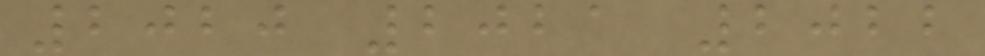2020 2021 2022
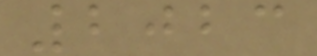2023
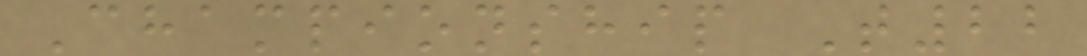Championship T22
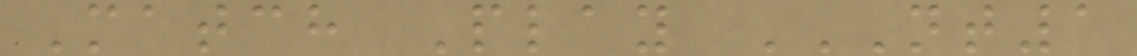Match Play NT1
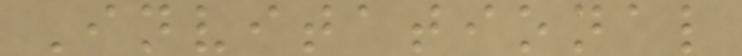Invitational
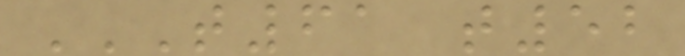T61 T52
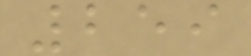259
